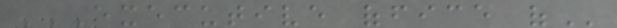EXECUTIVE OFFICE OF
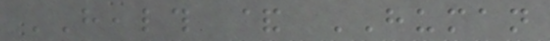HEALTH & HUMAN
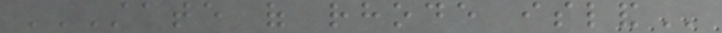STATE OF RHODE ISLAND
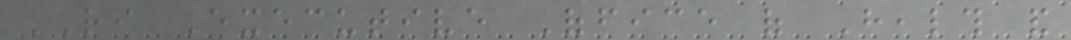RI Executive Office of Health and
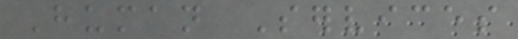Human Services
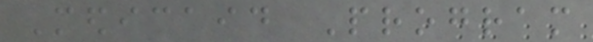Medicaid Program
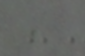,
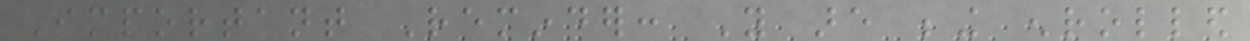Important Reminder: You are being enrolled
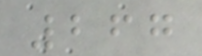267
